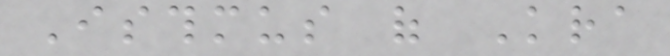Isthmus of Kra
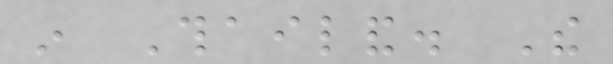in Thailand. The
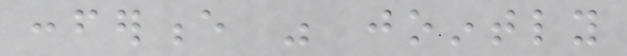conference was jointly
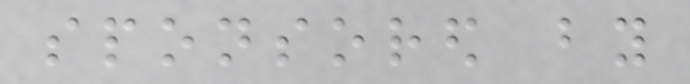sponsored by
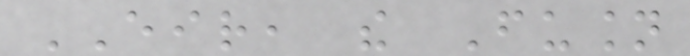EIR, the Fusion
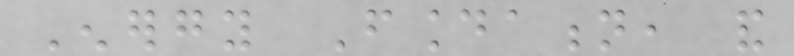Energy Foundation, and
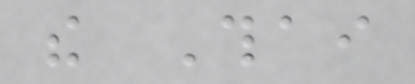the Thai
